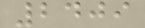2409
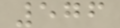576
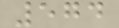574
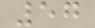57
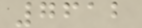7612
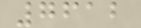7612
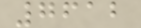7612
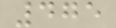475
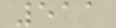511
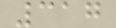317
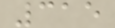315
